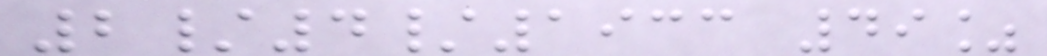2/4/1933 49%
